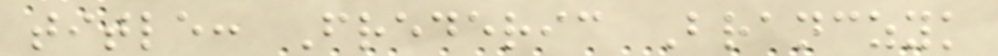title: Frederic Branczyk
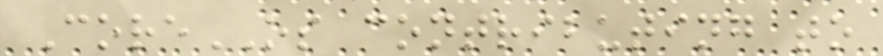CoreOS contributing to
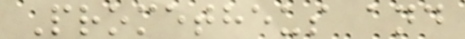Prometheus and
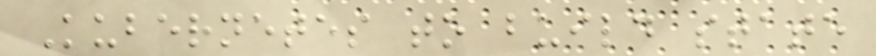Kubernetes to build state
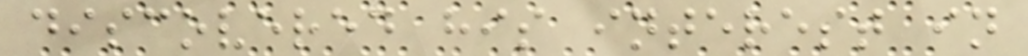discovered his interest in
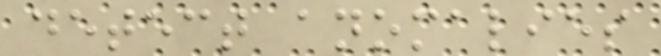detect anomalies
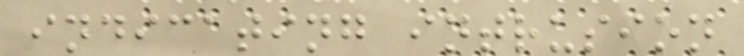indicating intrusion
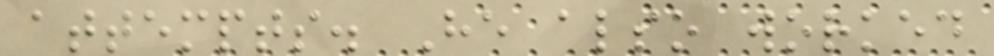attempts. He also worked
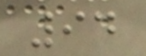94
